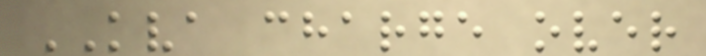KVA charge over
